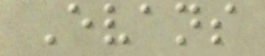Evans
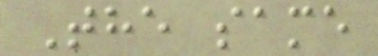The same
